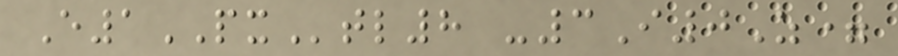E1PXtl8 -3I0Z=
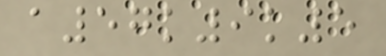a57k9k5
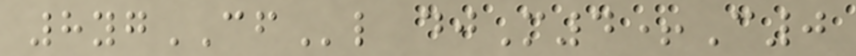8ygCFl djM4+C0
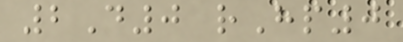2D0 rHp0
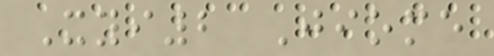Xyi2 Jiome
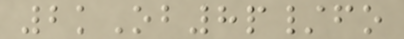2kOb8p/fo
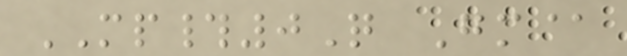MP#0Q Gm@
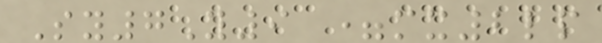Sy7Y9 =mx2lp
